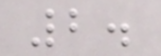2.
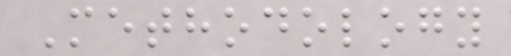Methodology
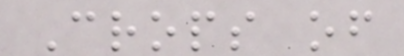Crops of
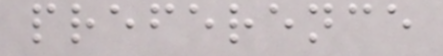preference
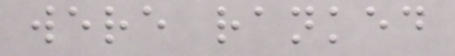were ranked
